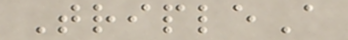TripleA
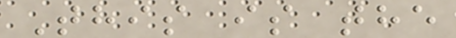This is the
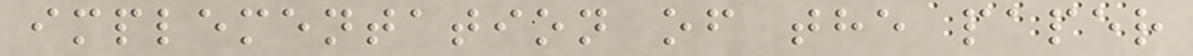implementation of the paper
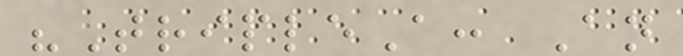"TripleA: An
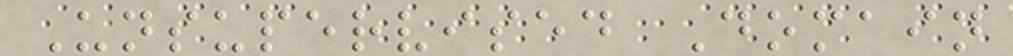Unsupervised Domain
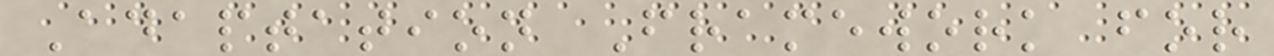Adaptation Framework for
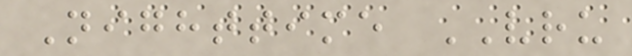Nighttime VRU
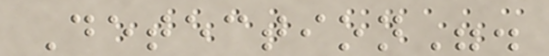Detection".
